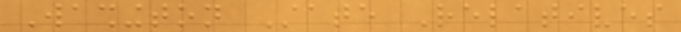Washington State Relatives
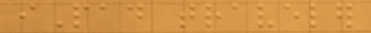iPad traveler
